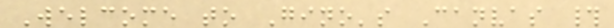Welcome to Gino's Canvas #
